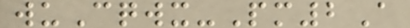wuCqwx-Pm2A
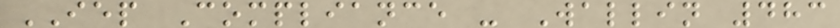IEP Compliance - Wallin 483
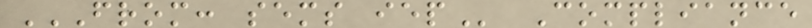FROM: SEMS IEP Compliance
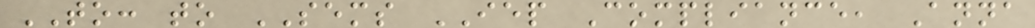TO: to SEMS IEP Compliance, Anna
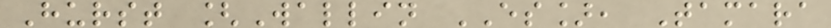Hurst [Wallin ES], Tamara
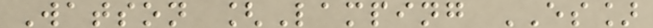Watson [Lamping ES]
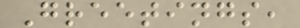Greetings,
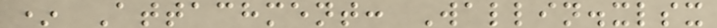* Attachment: Wallin.xlsx
